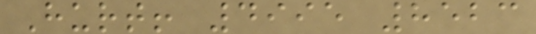Hurt! 4995 8523
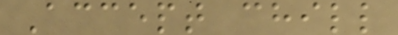Accept chill
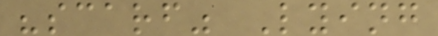"scarf" Lying
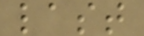last
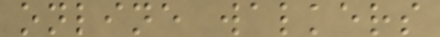online walkers
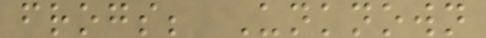frogs; Unknown
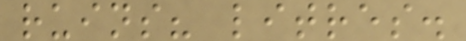ruins? litres.
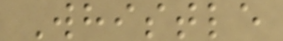Whistle
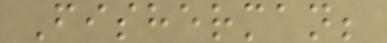Fisherman;
